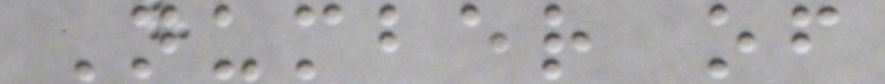Number of
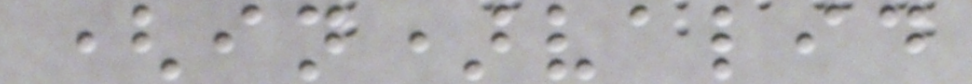(in)valid
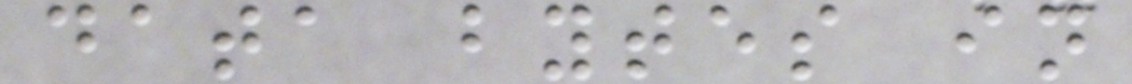data bytes in
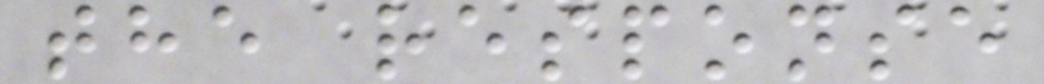the response
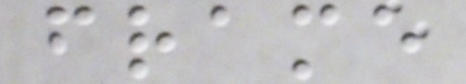frame
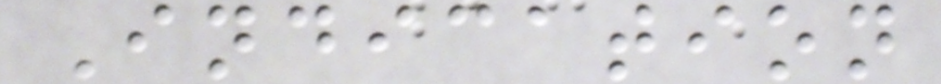Indication
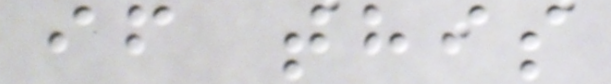if this
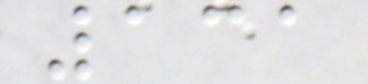131
